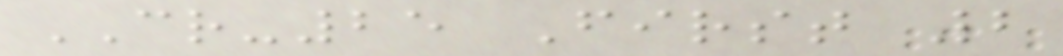CR-25 First 2
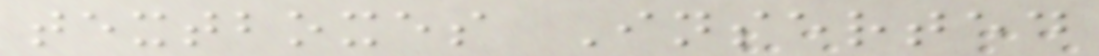textboxes Inserted
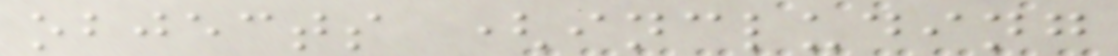objects (including
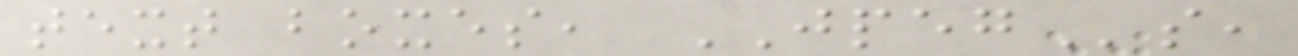text boxes, JPEGs,
